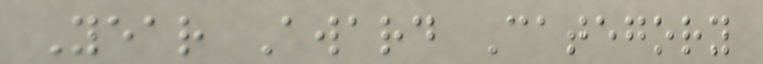Year Award Category
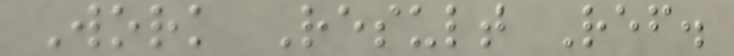Work Result Ref.
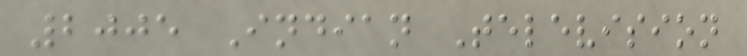2005 Indian Television
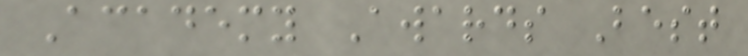Academy Awards Best
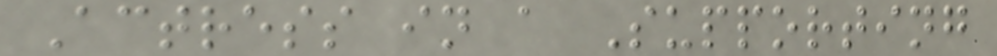Actress in a Supporting
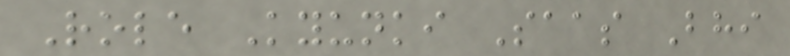Role Kyunki Saas Bhi
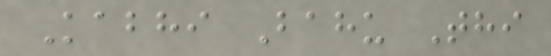Kabhi Bahu Thi
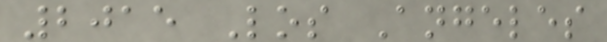2015 Los Angeles
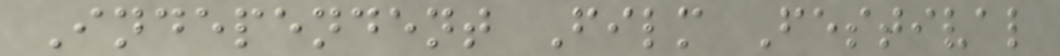Independent Film Festival
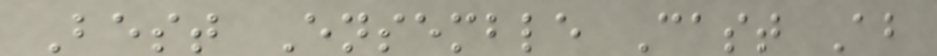Best Ensemble Cast Ab
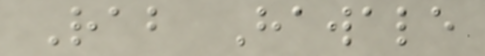Rab Hawale
